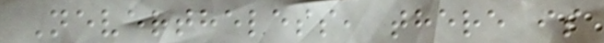Nevertheless, there is
